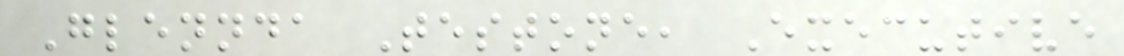Glennda Testone, Executive
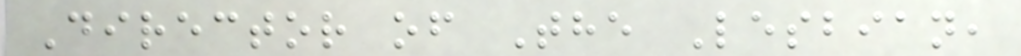Director of The Lesbian,
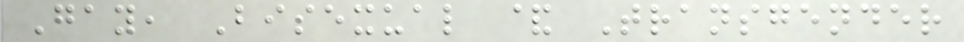Gay, Bisexual & Transgender
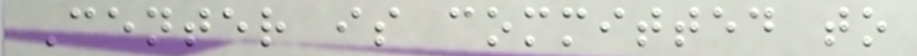Center is committed to
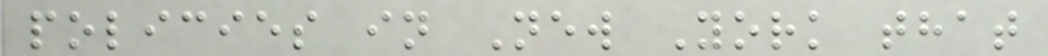policies in New York that
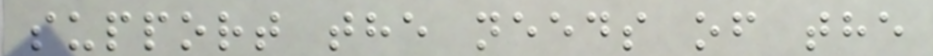support the needs of the
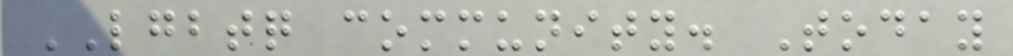LGBTQ community. Today
